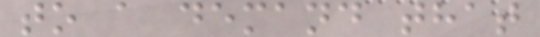to a demand that
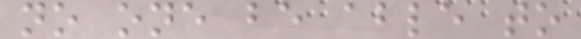no one be able to
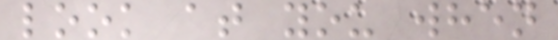look at you when
